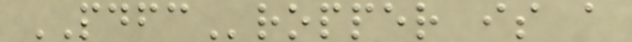PDFCropper is a
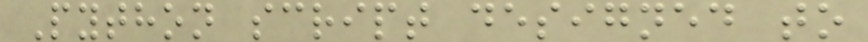Python script designed to
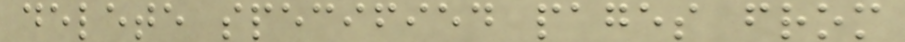delete specified pages from
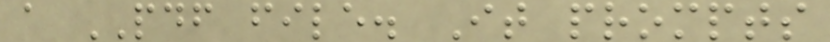a PDF file. It prompts
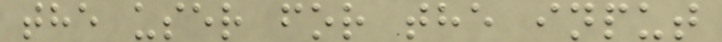the user for the input
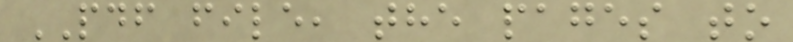PDF file, the pages to
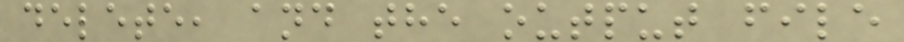delete, and the output file
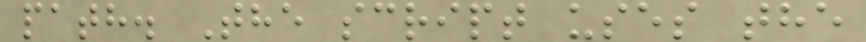path. The script uses the
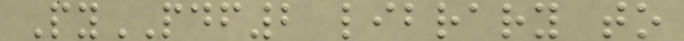PyPDF2 library to
